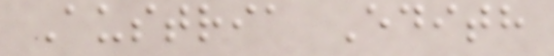Austria Edith
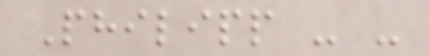Philipp - -
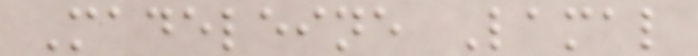Madeleine Lamal
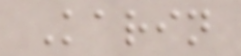Karin
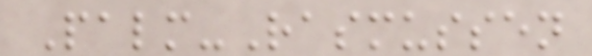Palm-Rasmussen
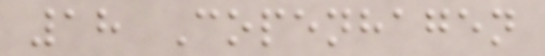18 Copenhagen
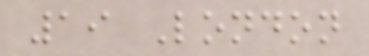19 London
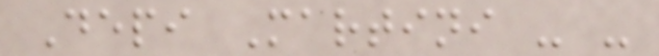Depi Martini - -
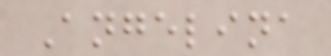Angelina
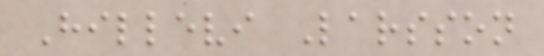Hillevi Larsson
